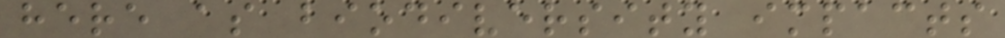here as biodiversity impacts
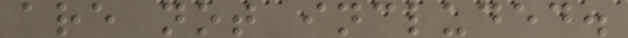are not included.
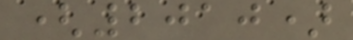(2010)
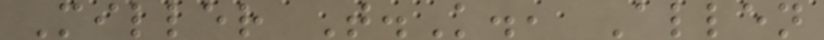Miller T.K., Allen
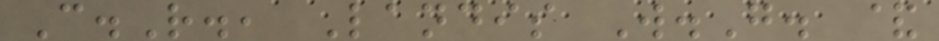C.R., Landis W.G. &
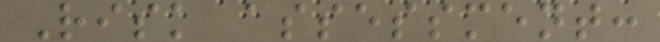Risk assessment:
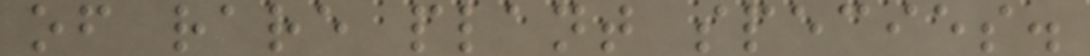of rare plant species.
